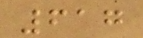617
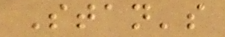Stan's
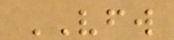VFW
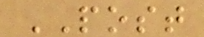POST
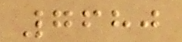7680
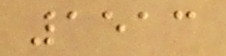1513
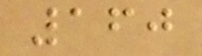160
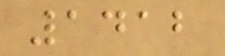1412
